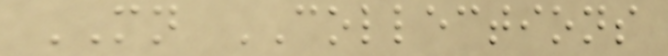MN COLLECTIONS
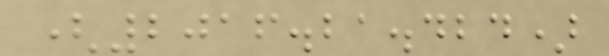(2016.21.424)
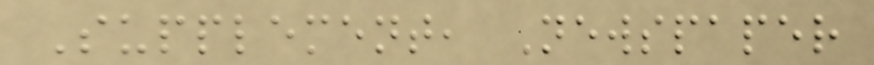Supplement, Newspaper
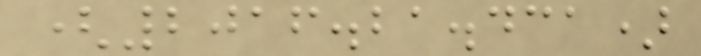(2016.21.431)
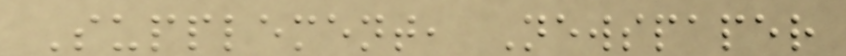Supplement, Newspaper
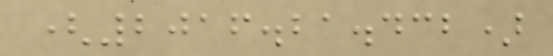(2016.21.432)
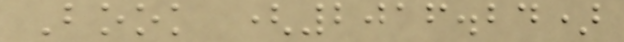Book (2016.24)
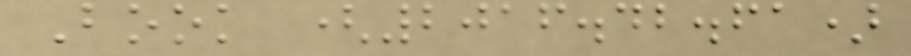Book (2016.42.61)
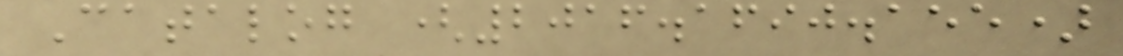Catalog (2016.1690.155)
